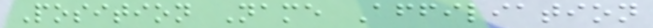Position Name Affiliation
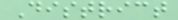District
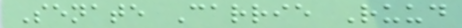Senate Carrie Ruud
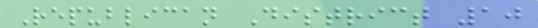Republican District 10
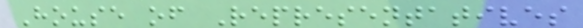House of Representatives
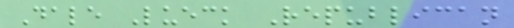Dale Lueck Republican
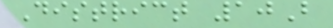District 10B
